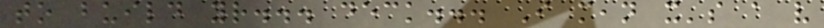to build your... deck... I mean it's a very
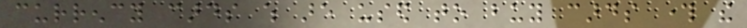currency cards which are used to buy cards through the
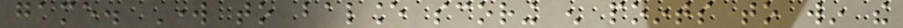game. Work to balance scoring enough points to win the
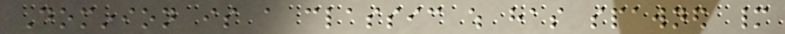Dominion is a classic which has spawned many
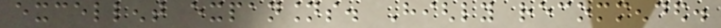excellent expansions. Highly recommended.
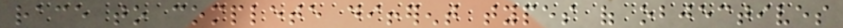race to complete different types of objectives
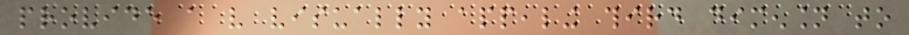provide a very visually appealing third dimension to
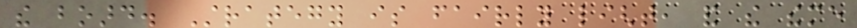the board. Strategy is fairly light, and the theme
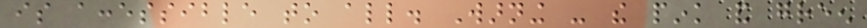is accessible to all. Warning - the pink and green
